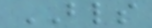BLS
